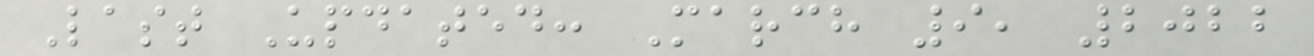Last Updated: March 9, 2022
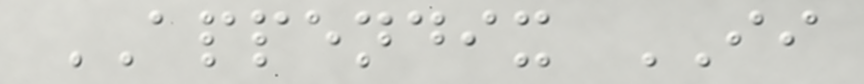APPENDIX II
